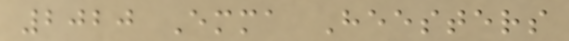2020 Emma Heesters
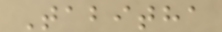Tabitha
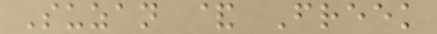Suzan & Freek
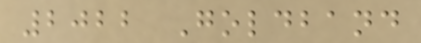2022 Goldband
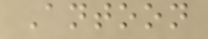Antoon
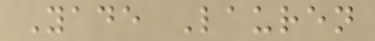Yade Lauren
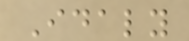Idaly
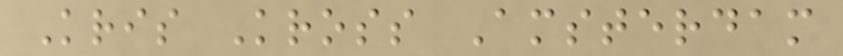Kris Kross Amsterdam
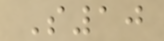S10
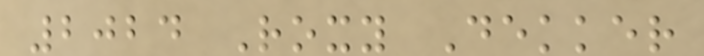2024 Roxy Dekker
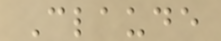Claude
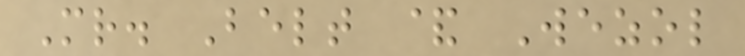Mr. Belt & Wezol
